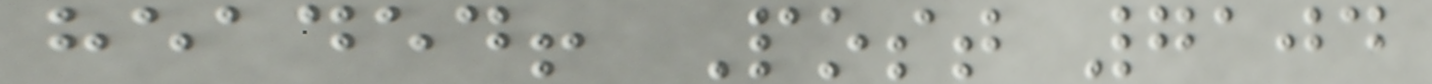headed! Post 7104
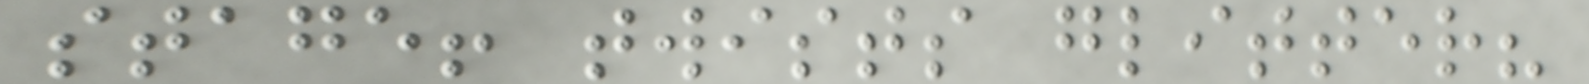stage! twists glitter?
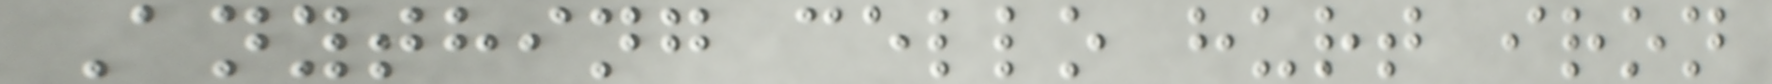Anything cello hurt iron
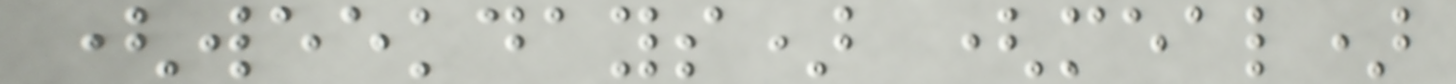(weekdays) (meal)
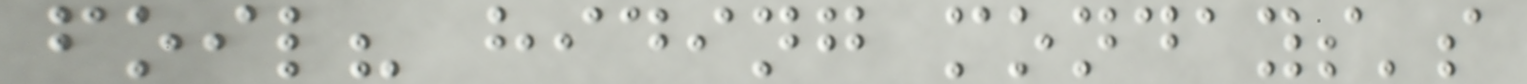foil? hiding mondays's
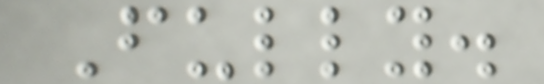Fully.
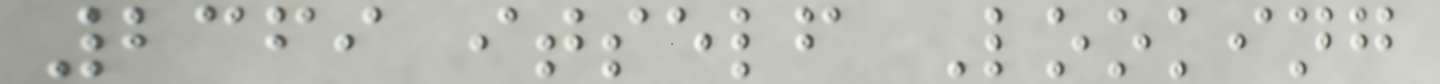2369 itself Looking
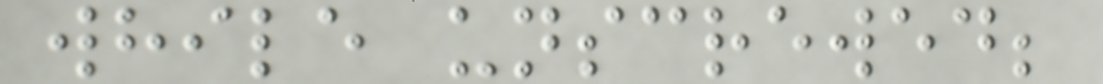while unscrewed;
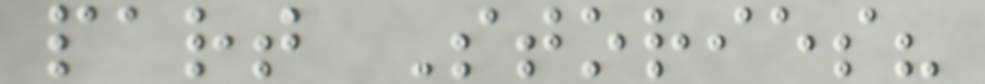part Stories?
